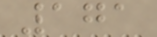171
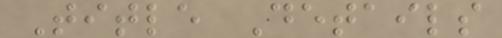Title Details
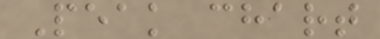Peak chart
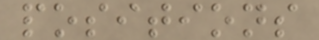positions
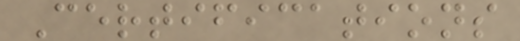Certifications
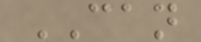CAN
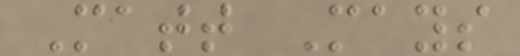Matt Mays
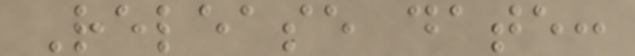Release date:
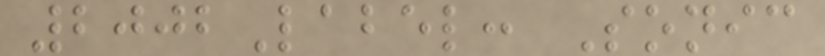2002Label: Sonic
